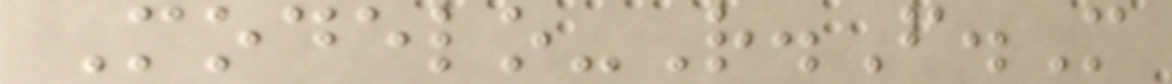Modelo-R.F.M
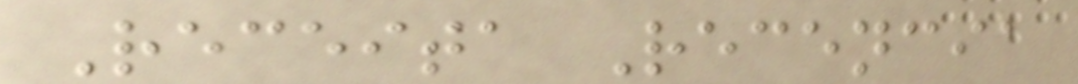Receita Recencia
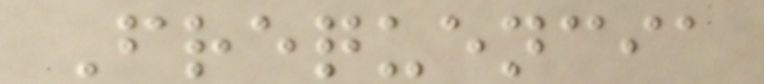Frequencia
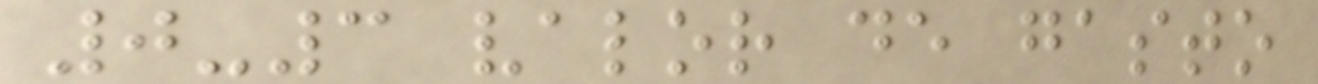0-3 valor de gasto
